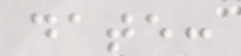date:
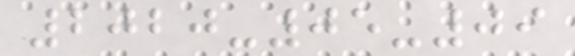2020-05-09
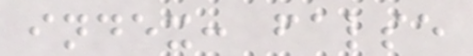index: false
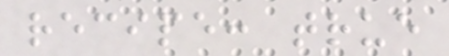recipe: true
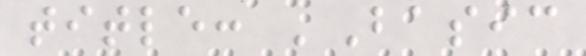title: 'Basic
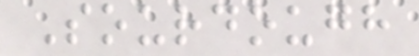Sourdough
